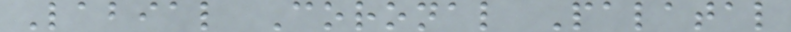Labial Coronal Palatal
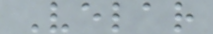Velar
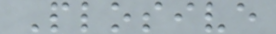Plosive
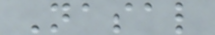Nasal
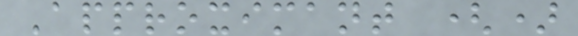Approximant ()
